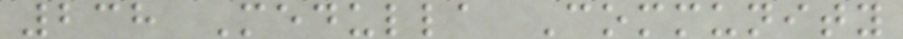238 Medulla Community
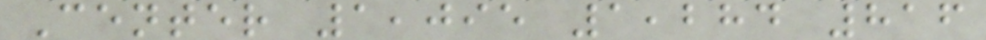Center 1,095 1,284 816
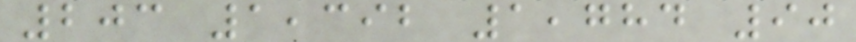203 1,392 1,784 90
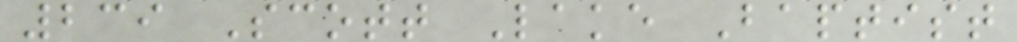239 Scott Lake Baptist
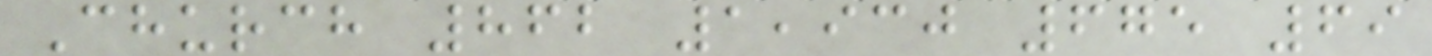Church 862 1,930 675 69
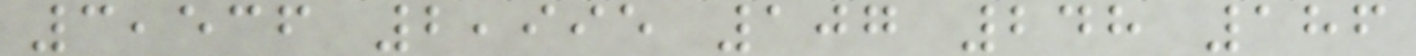3,536 2,995 107 248 186
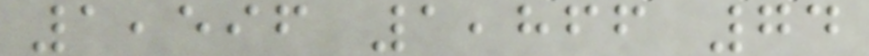1,596 1,866 74
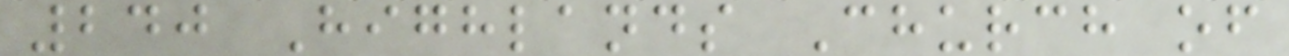240 Highlands Church of
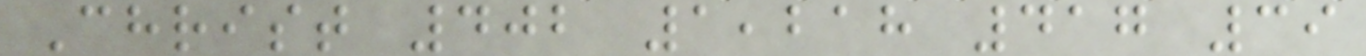Christ 402 1,218 417 39
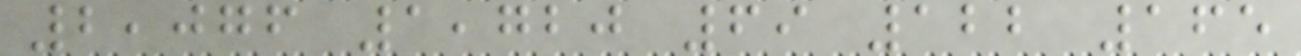2,076 1,720 69 122 165
